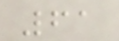61
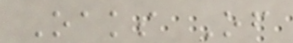Oaks Of
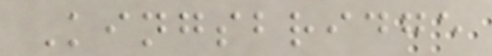Kingsbridge
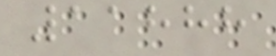11888
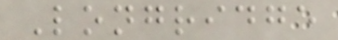Longridge
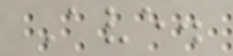Ave.
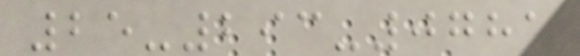25-293-0781
